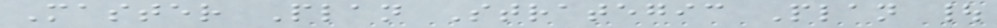Master Plan Strategic Plan |
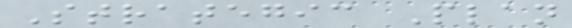Strategic Plan
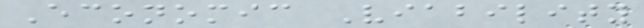Economic Viability
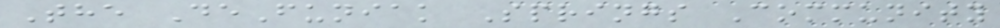The DeFuniak Springs Community
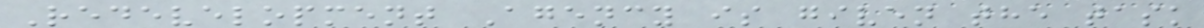Redevelopment Agency is given the task
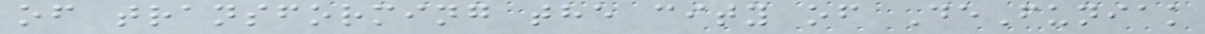of transforming the city of DeFuniak
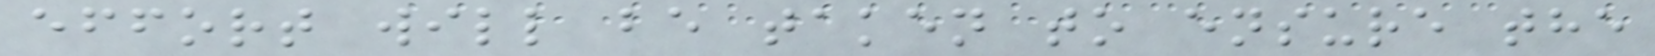effort will be taken to ensure the
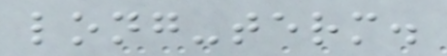long-term.
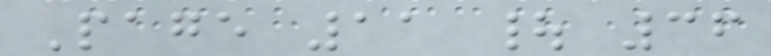Page 11 | 36
